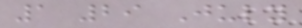1 29 July
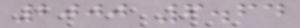2000 6.64
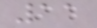11
